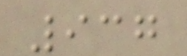937
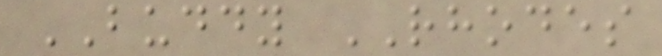BUDDY RHODES
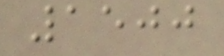1500
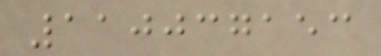110037153
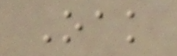Oak
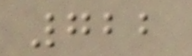722
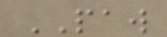PAW
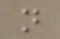n
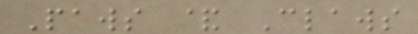Paws & Claws
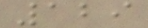129
